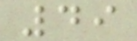49
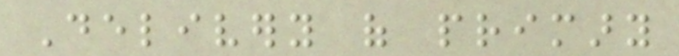Delivery of primary
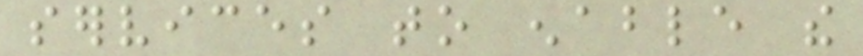services to enable the
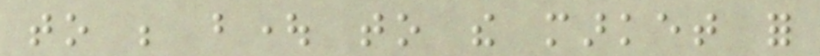to be bought to the market for
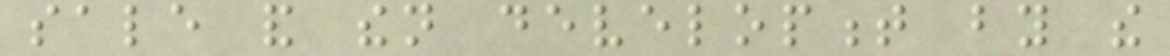sale and then development by the
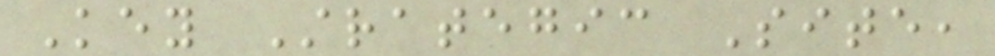Key Strategic Site,
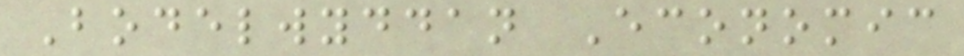Bodelwyddan Economic
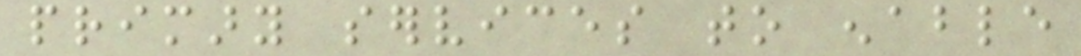primary services to enable
